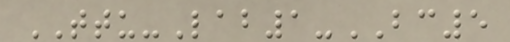TTU-Lab1-BC5
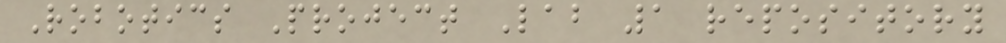Robotics Project Lab 1 repository
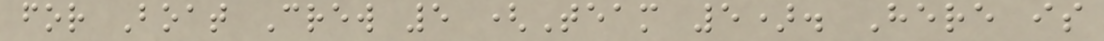for Boat Crew 5 (Team 5). Here is
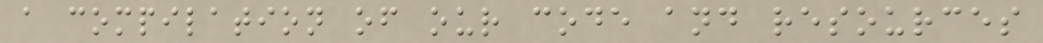a compilation of our code and resources
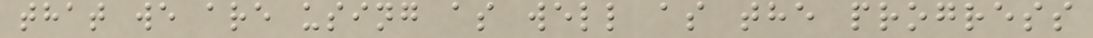that we are using as well as the progress
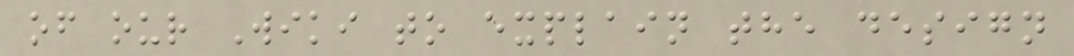of our Wiki to explain the design
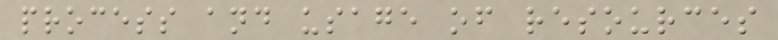process and usage of resources
